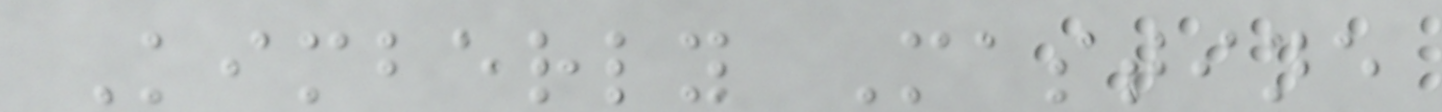Kimberly Mastine
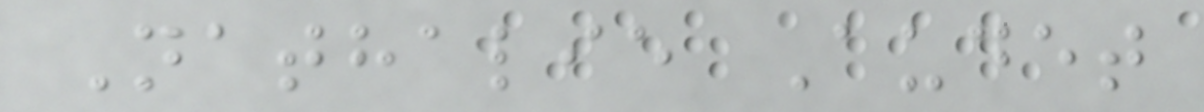Nathalie Audet
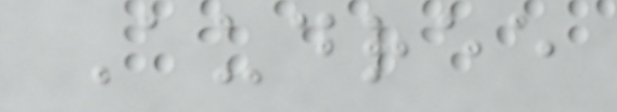Audree
